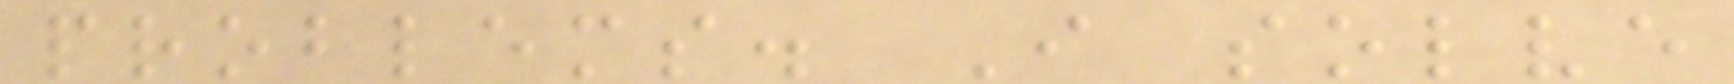problems. I solve
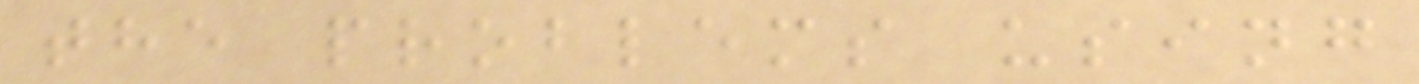the problems using
